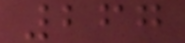267
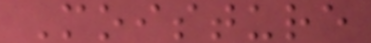Moisture
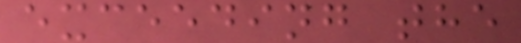exceeding the
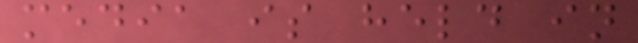media is held in
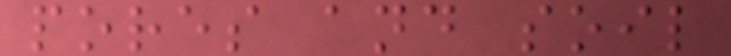pores and soil
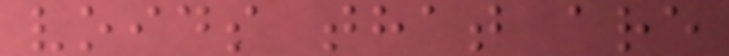voids that are
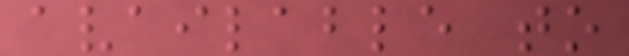available to
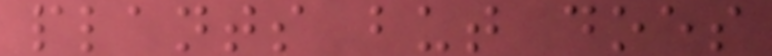plants but does
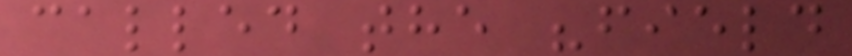called the "field
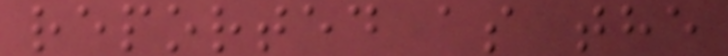reported as the
